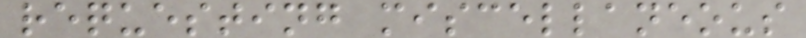requesting miscellaneous
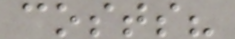costs?
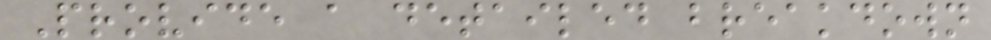Provide a detailed breakdown
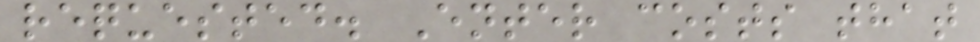requested. Enter costs that
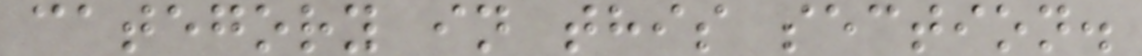category in this section.
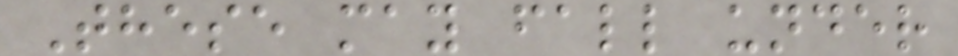These may fall under
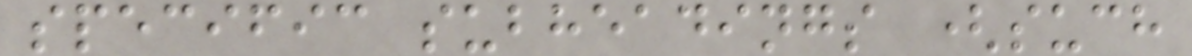specific subheadings (such
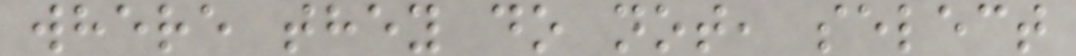where they do not, select
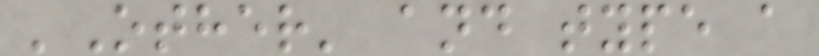'Other' and type a
